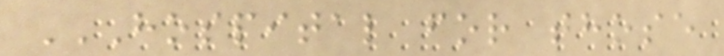HOSPITAL FOR THOSE
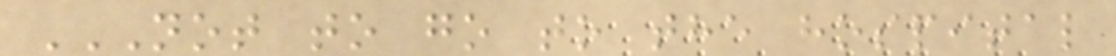NOT TO GO TO THE HOSPITAL
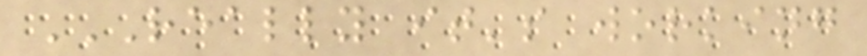REALLY IT'S WORKING
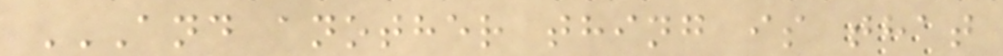AND ANOTHER THING IS THAT
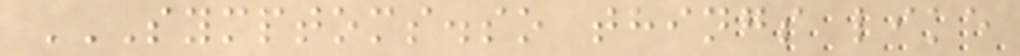SYMPTOMS.SO THINGS LIKE
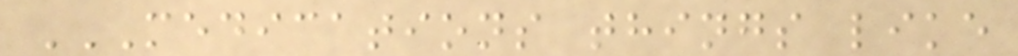MEDICATIONS THINGS LIKE
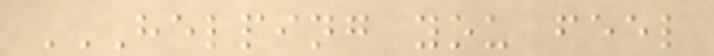HELPING YOU FEEL
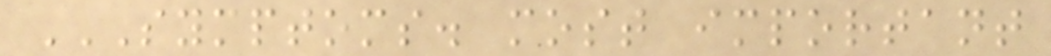SYMPTOMS. MOST IMPORTANT
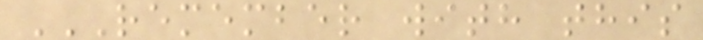REMEMBER WITH THIS
